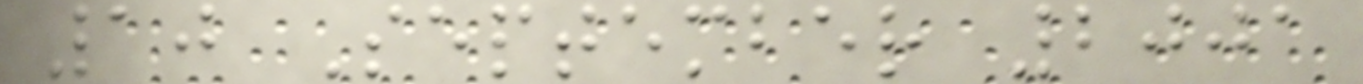10 September 2001
